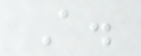A.
